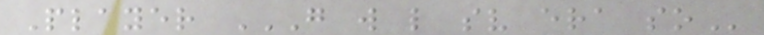Player G W L SV ERA SO
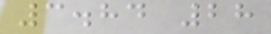3.84 28
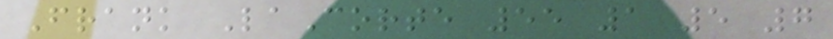Frank LaCorte 55 1 5 7
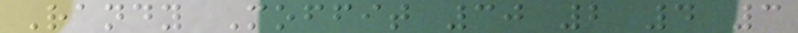Randy Moffit 30 2 4 3
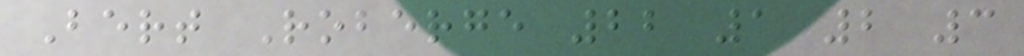Bert Roberge 22 1 2 3
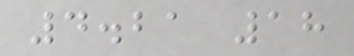4.21 18
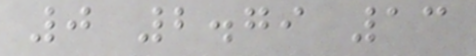0 2.79 13
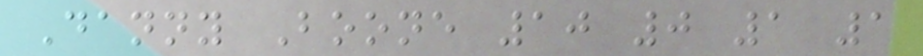Danny Boone 10 0 1 1
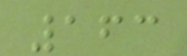163
